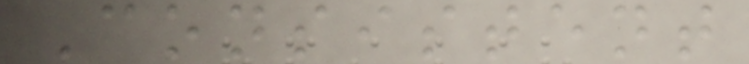Consistent
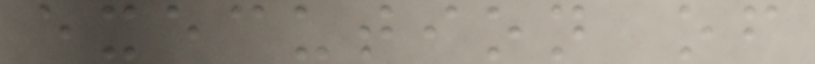execution of
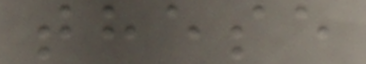these
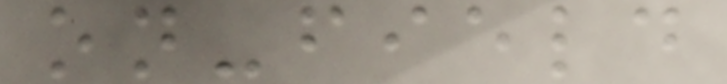on-field
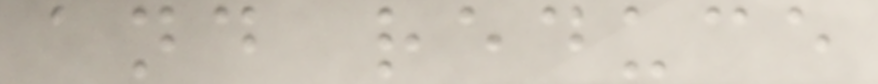and reduce
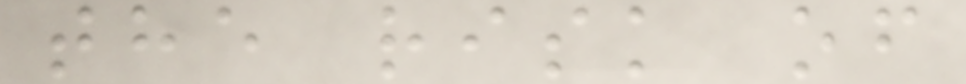the risk of
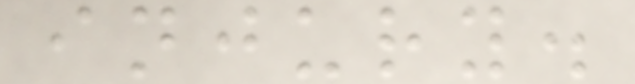injury.
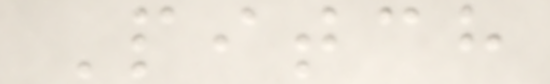Pitch
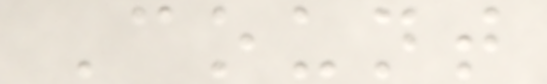Count
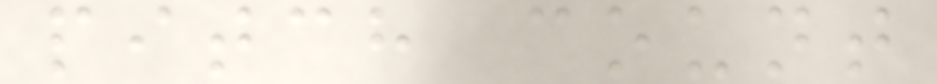pitch count
